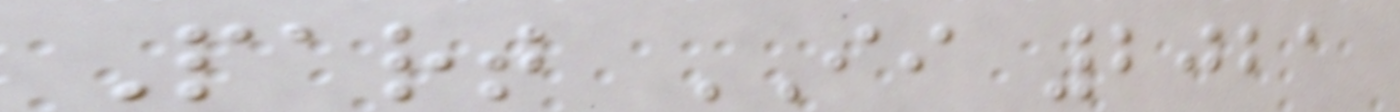Part II 2021
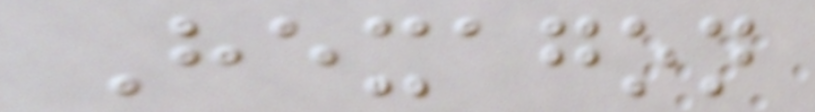Hexagon
